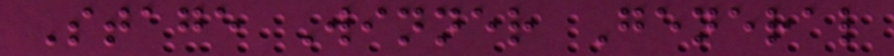Stage Winner General
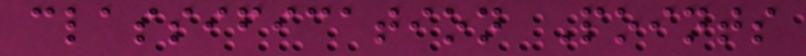classification Points
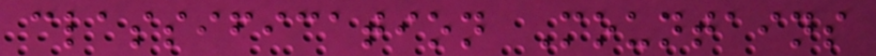classification Mountains
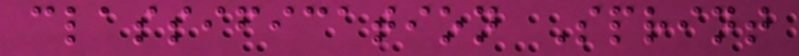classification Sprint
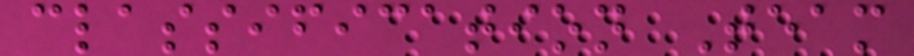classification Team
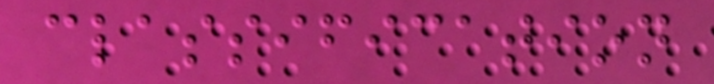classification
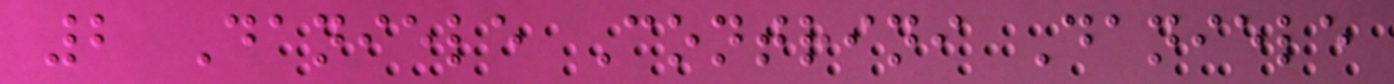2 Daniele Contrini Daniele
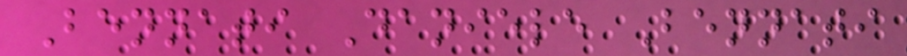Bennati Daniele Bennati
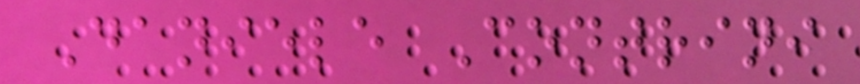Daniele Contrini
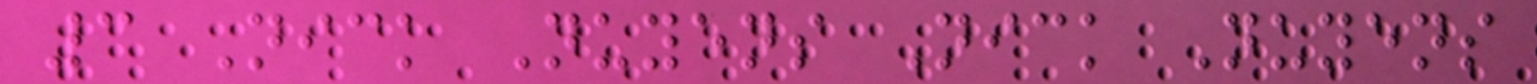3 Nick Nuyens Nick Nuyens
